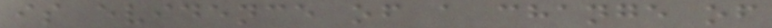is evidence of a change of
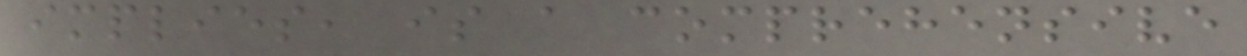implies, is a comprehensive
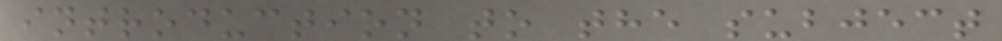introduction to the subject
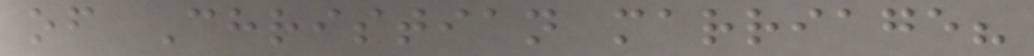of Christian marriage?
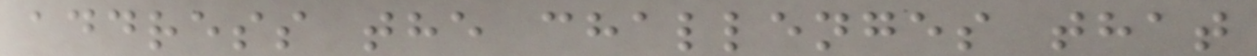address the challenges that
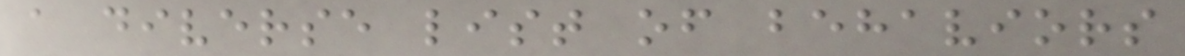a diverse list of behaviors
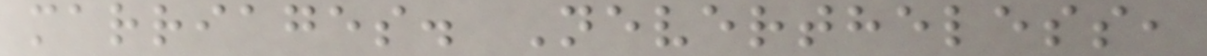marriages. Nevertheless,
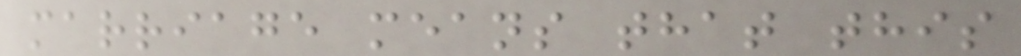marriage means that this
